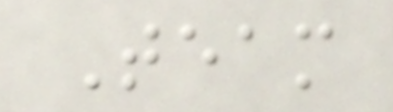Team
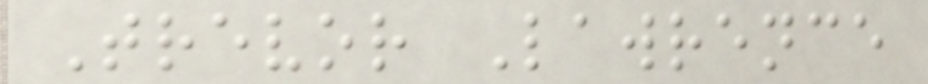Trevor Lawrence
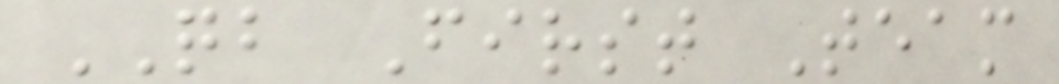QB First Team
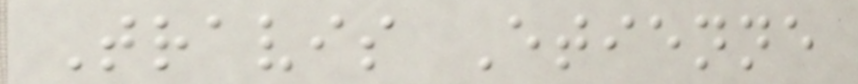Travis Etienne
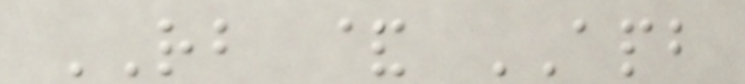RB & APB
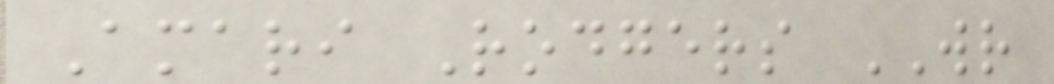Amari Rodgers WR
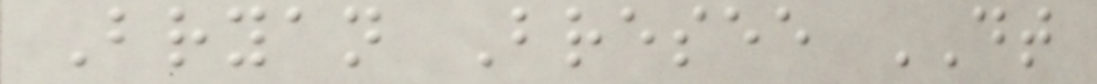Bryan Bresee DT
